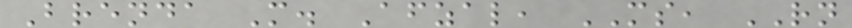Brenda M. Afzal, MS, RN
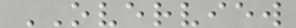OVERVIEW
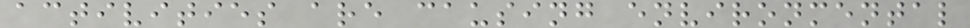activities are causing environmental
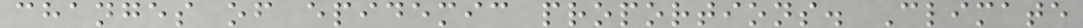changes of epidemic proportions. Climate
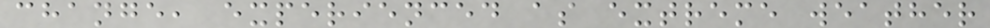change, experienced as extreme weather
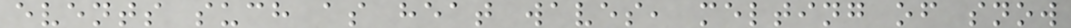events such as heat waves, melting of snow
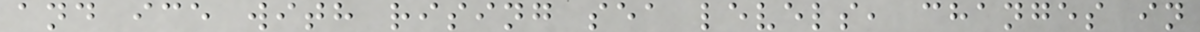and ice with rising sea levels, changes in
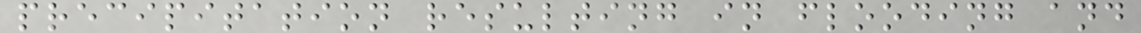precipitation resulting in flooding and
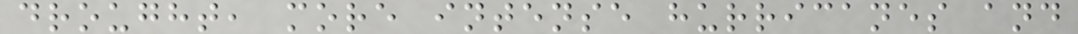drought, more intense hurricanes and
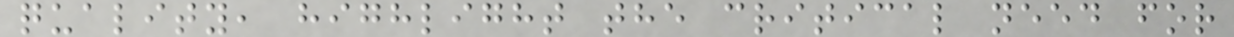quality, highlight the critical need for
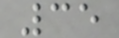35
